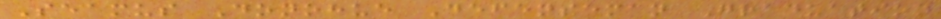Seamus Donohue Defenseman Graduation
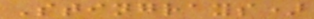Stingrays)
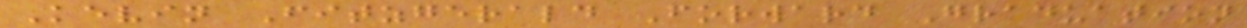Kevin Fitzgerald Forward Graduation
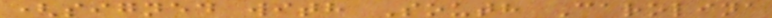(signed with South Carolina
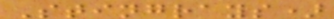Stingrays)
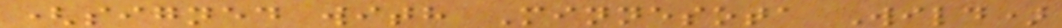(signed with Minnesota Wild)
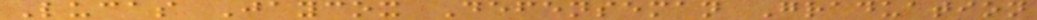Lucas Jaycox Defenseman Graduation
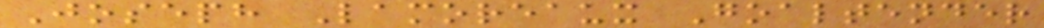Joseph Lamoreaux Goaltender
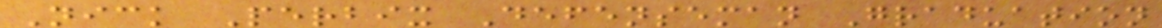Nick Perbix Defenseman Graduation
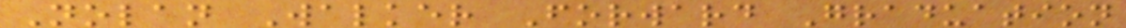Nolan Walker Forward Graduation
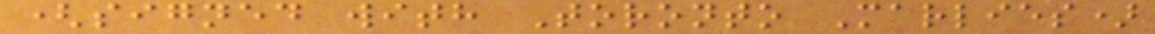(signed with Toronto Marlies)
